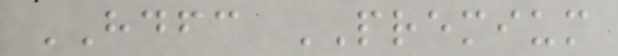HDFC PREMIUM
